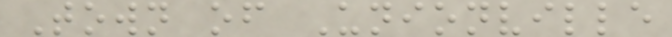Town of Unionville
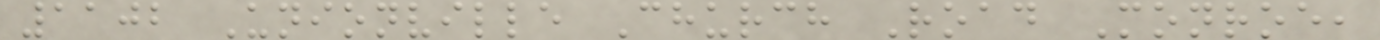1102 Unionville Church Road Monroe,
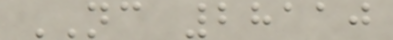NC 28110
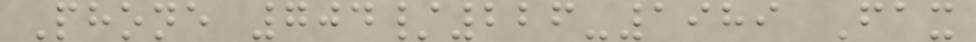Phone 704/226-1989 Fax
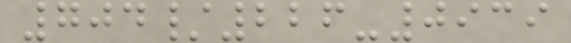704/226-0939
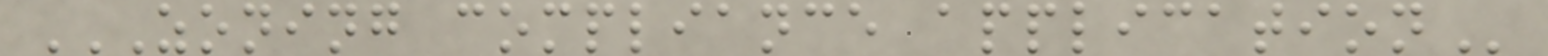ZONING COMPLIANCE APPLICATION
